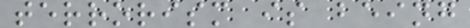terrorism is being
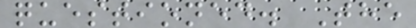questioned. The
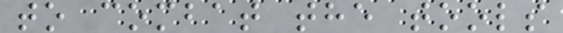to combat the tools
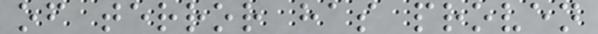of terror has proven
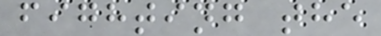fighting the
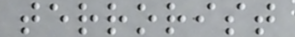terrorist
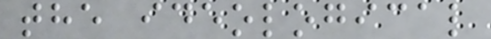the ideological
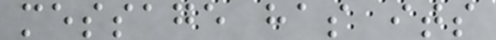message has its
